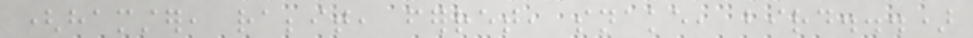(hamster, rabbit, ferret, snake, bird...)
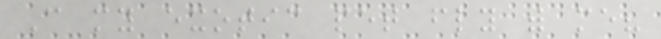Can my exotic pet fly with me?
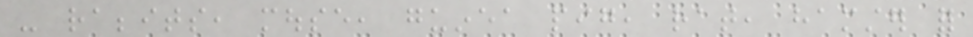- rabbits, mouse, guinea pig, rat, hamster for
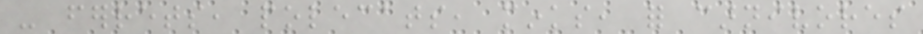- ferrets, polecats, minks, for carnivores
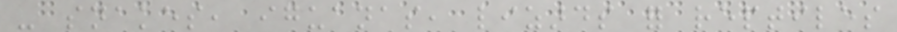- snakes, iguanas, lizards for reptiles
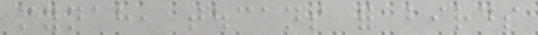mynah, toucans for birds
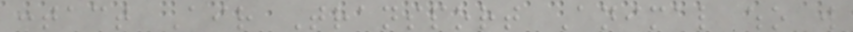contact Air Transport Animal who will
